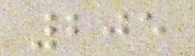205
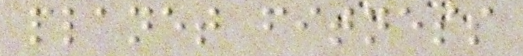planet fitness
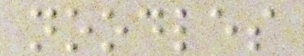noodles
